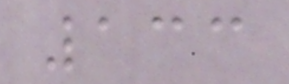133
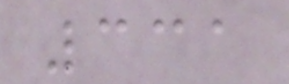331
